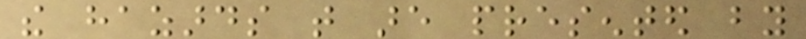the hazards that are presented by
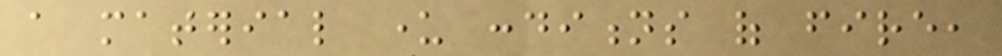a material under conditions of fire,
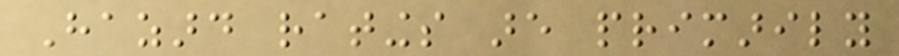Hazard ratings are primarily
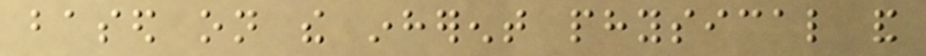based on the inherent physical and
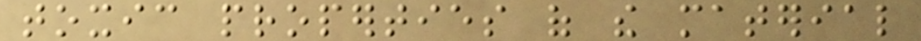toxic properties of the material
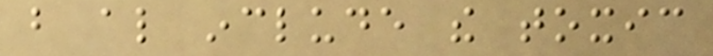but also include the toxic
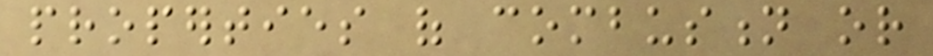properties of combustion or
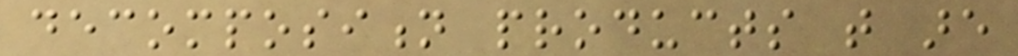decomposition products that are
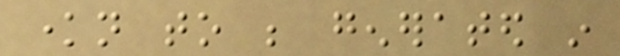known to be generated in
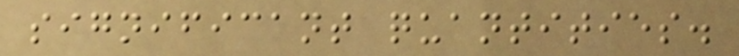significant quantities.
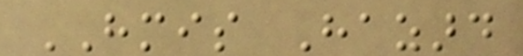HMIS Hazard
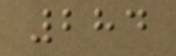284
